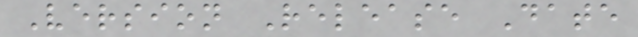Version Release Date
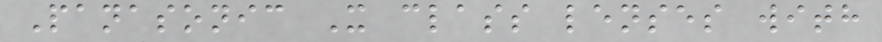Panasonic X class lenses with
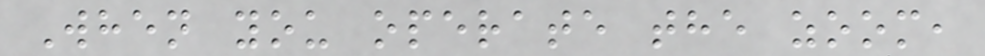When you operate the zoom,
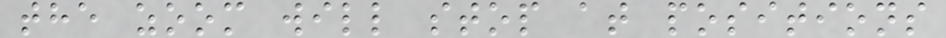the zoom will stop at positions
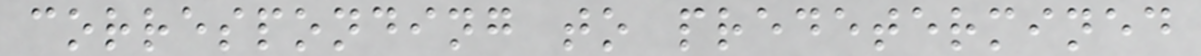corresponding to predetermined
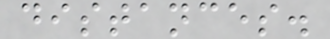distances.
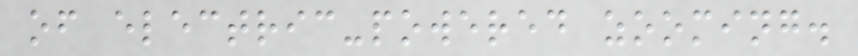of electric-powered zooming.
